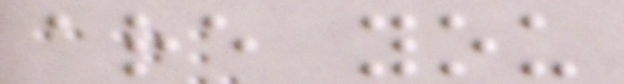are you
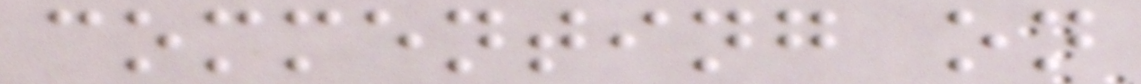commenting on
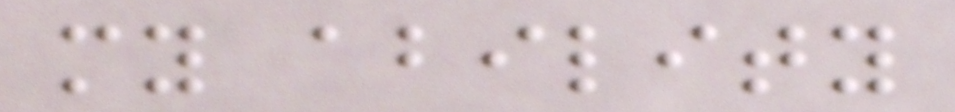my ability
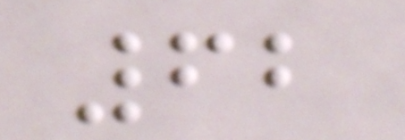62
